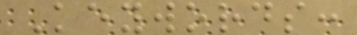Keywords:
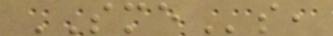SMEs,
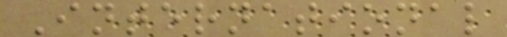International
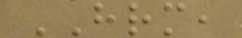HRM,
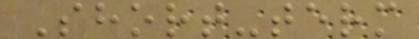Short-term
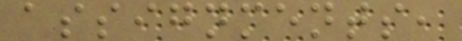assignments,
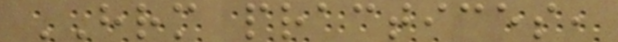HRM practices,
